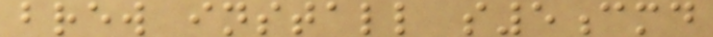brew install s5cmd
